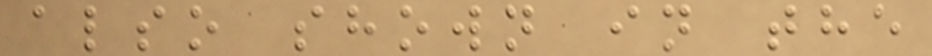also shown in the
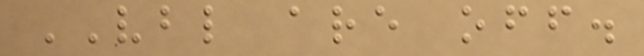VBL are off.
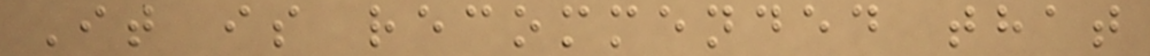It is recommended that
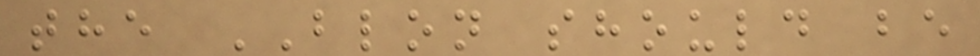the BLON should be
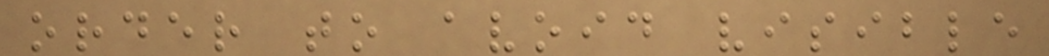order to avoid visible
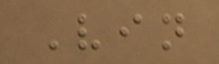Vin
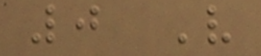0 V
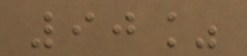90%
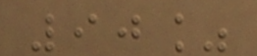90%
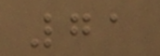71
